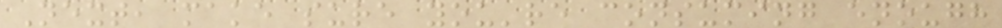Next, make sure you're consuming enough
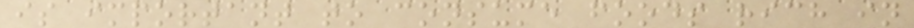is important to consume foods rich in
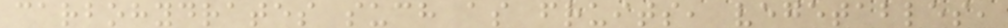carbohydrates such as fruits, vegetables,
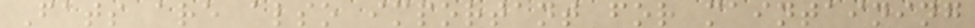Fats are also important for maintaining
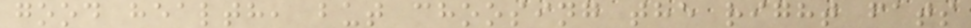good health, but choosing the right fats
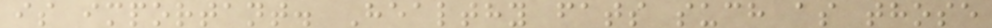is important. Healthy fats such as those
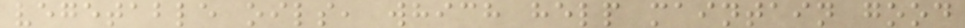vegetable oils, which help maintain good
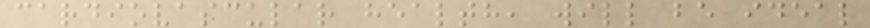cardiovascular health, will be ideal
